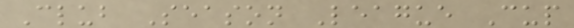Club Season League Cup
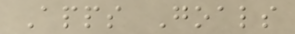Apps Goals
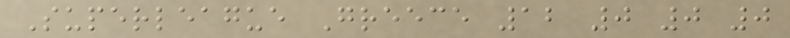Superleague Greece 12 0 0 0
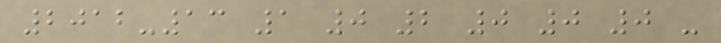2012-13 1 0 2 0 0 0 -
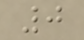0
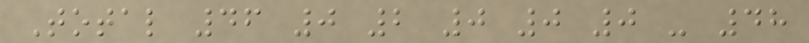Total 46 0 2 0 0 0 - 48
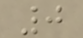0
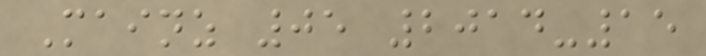Mainz 05 2014-15
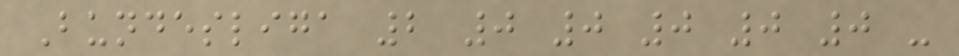Bundesliga 2 0 0 0 0 0 -
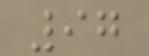97
